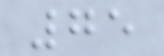75
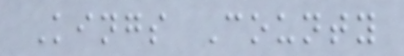Kings County
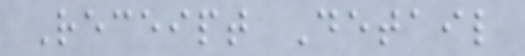Receipt Detail
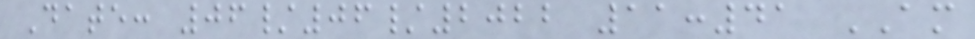Date: 06/06/2022 11:41 AM
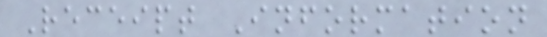Receipt Information
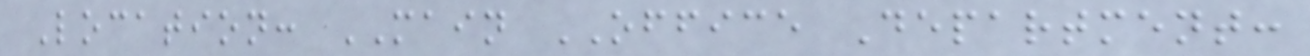Location: MAIN OFFICE Department:
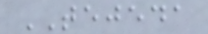TEJEDA
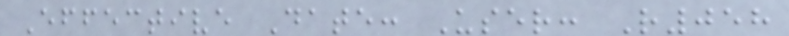Effective Date: User: R058
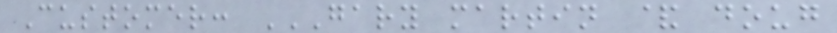Customer: GARY MARTIN & DOUG
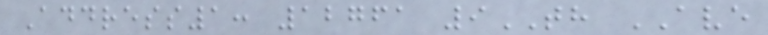Address1: 12761 9TH AVE
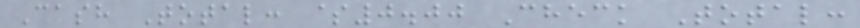Cash Total: $0.00 Check Total:
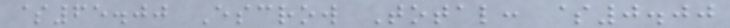$65.00 Escrow Total: $0.00
